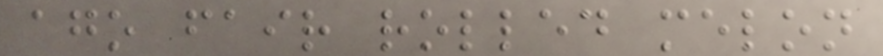ago fair rolled melon
